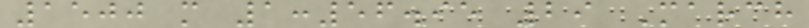1500 m 1:56.95 29 March
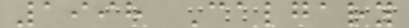1998 Calgary
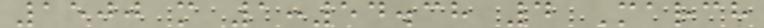1500 m 1:54.38 4 March
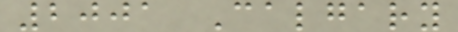2001 Calgary
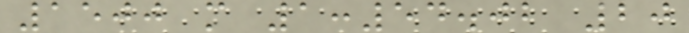1500 m 1:54.02 20
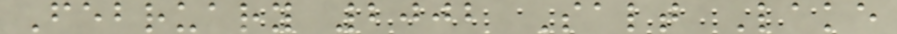February 2002 Salt Lake
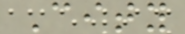City
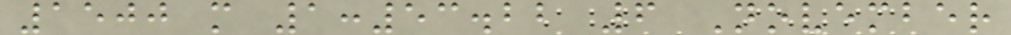1500 m 1:53.22 6 November
